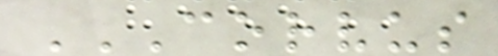CORVUS
